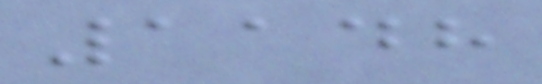1148
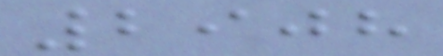2908
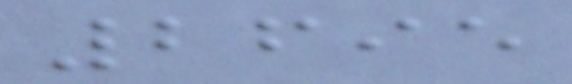2695
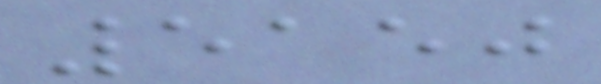5150
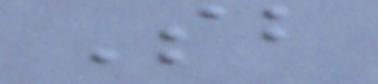Sb
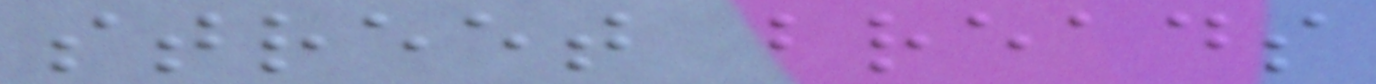street breads
